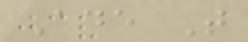Ade T
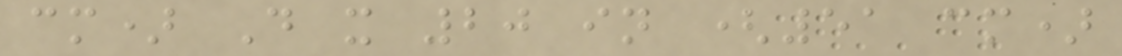cm) D x 20 in (51 cm)
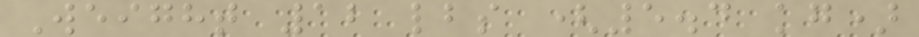Weight 12 lbs (5.4 kg)
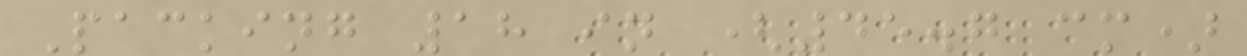Packing 18 in (45.7 cm)
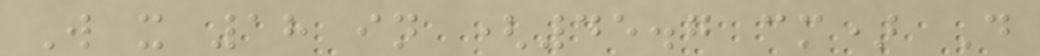W x 18 in (45.7 cm) D
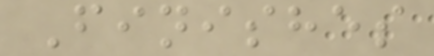Finishes
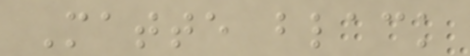Matte black
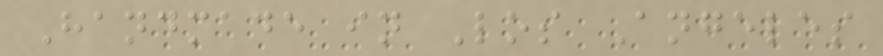Handmade in Los Angeles
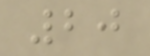20
